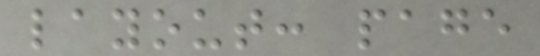layout: page
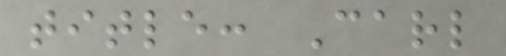title: Carl
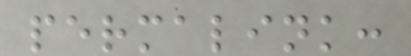permalink:
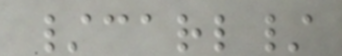/carl/
